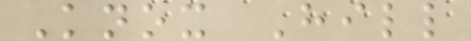Knox Hill
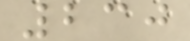230
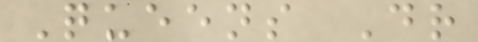Queens Dr
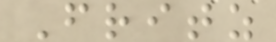Fritz
